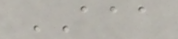AAA
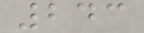243
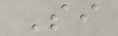Si
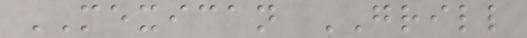MEXICAN GRILL
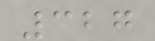327
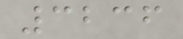3236
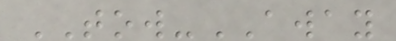TOW-AWAY
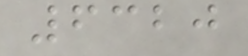6320
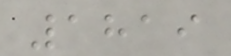1819
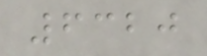6320
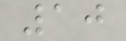10
